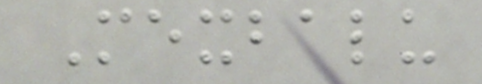Mexbalu
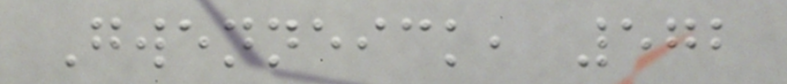Gwenneick, 572
